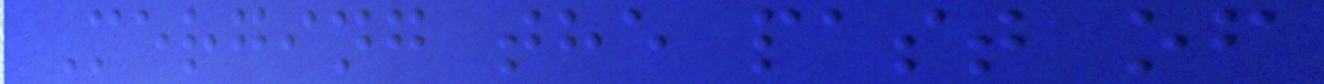Merging the past of
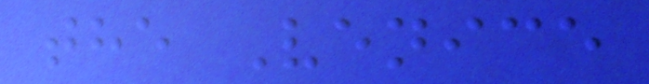the Venice
